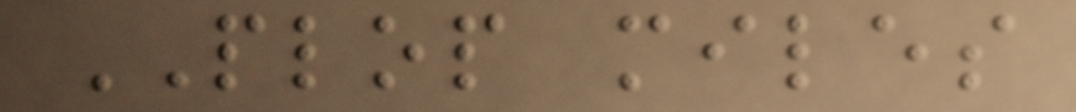PLOP miles
